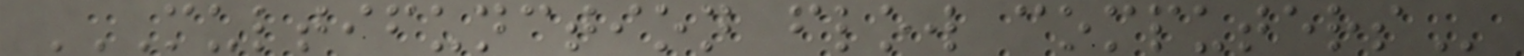MULTIFUNCTION FLOW COMPUTERS
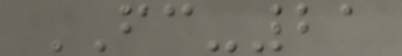FC-21
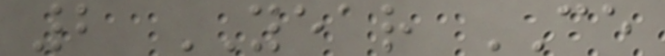2 YEAR CE
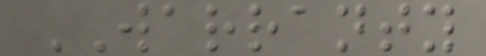WARRANTY
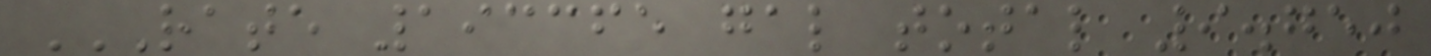RATE 193365 GAL TOTAL 9.750
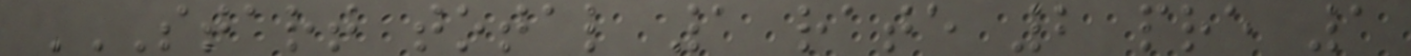START TOTAL 1 RATE 2 PRE 1
